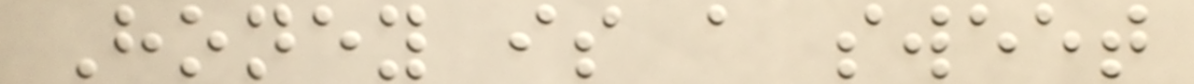Honey is a sweet
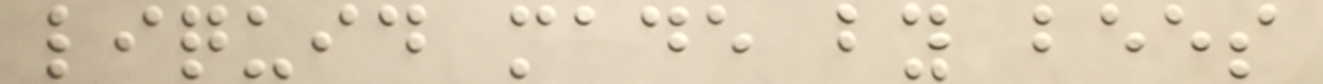liquid made by bees
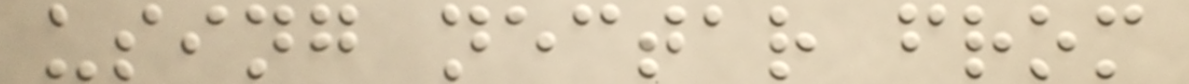using nectar from
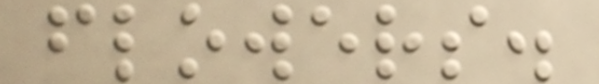flowers.
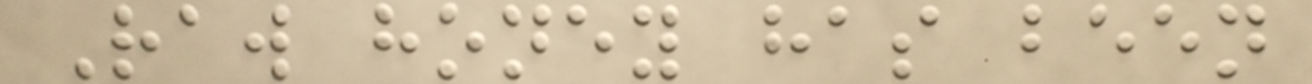Raw honey has been
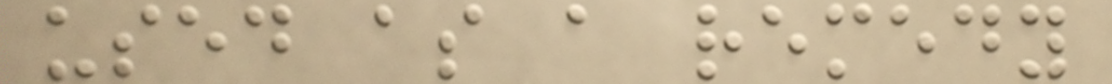used as a remedy
